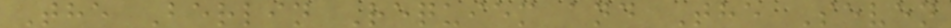The Berlin Requiem and The Seven
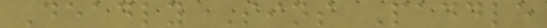Deadly Sins Paddle
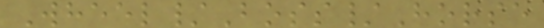Wheel/Boss/Horse
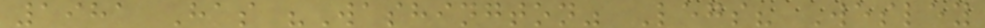1981 Has "Washington" Legs? Wesley
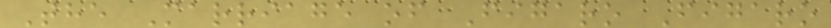The Marriage of Figaro Figaro
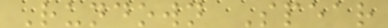Rundown Spear
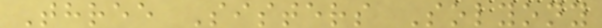Three Sisters Solyony
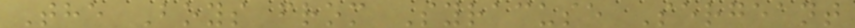The Boys from Syracuse Sergeant
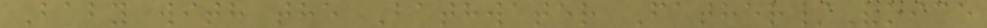Baby with the Bathwater Father/Voice
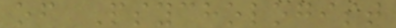of Psychologist
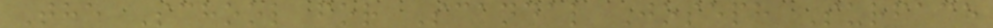The School for Scandal Joseph Surface
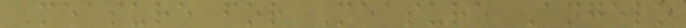Measure for Measure Angelo
